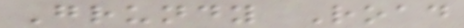Grundy Road
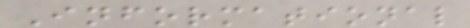Informational
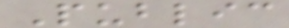Public
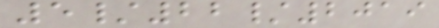5/22/2019
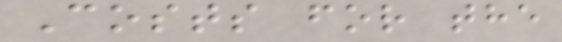Costs for the
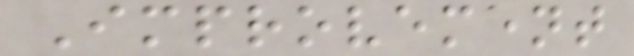Improvement
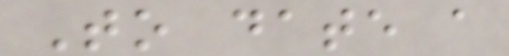To date a
